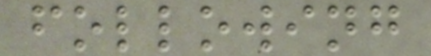following
